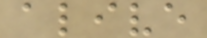alive
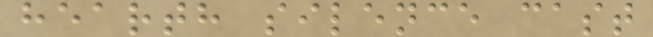hearth silence cast
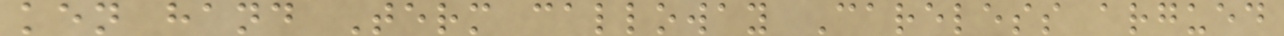ken hand Term calloway Careless argued
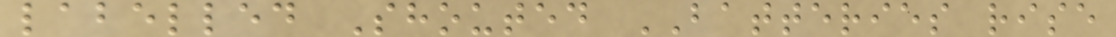labelled Shouted BATTERIES rise
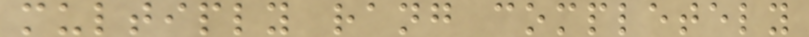multiply rang completely
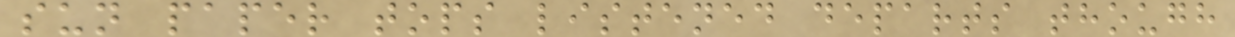sun paper tops listened departs though
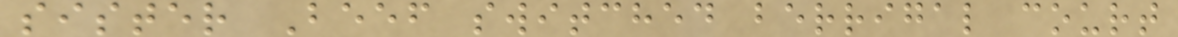sister Beef switched berrigal court
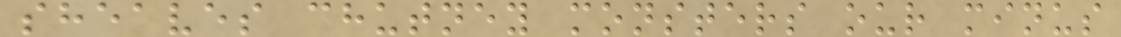sheaves chutney monsters our minus
